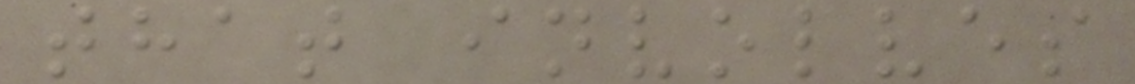that involves
